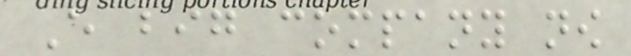Every big company now
